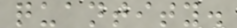quantity.
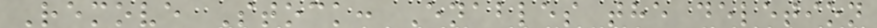Remove Stock: Enables the deletion
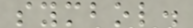symbol.
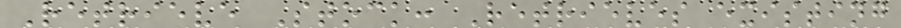Retrieve Stock: Retrieves existing
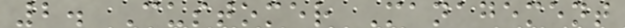2. Customer Management
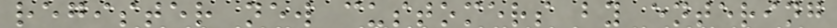register new customers by entering
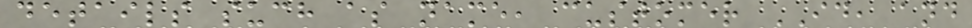details such as name, customer ID, and
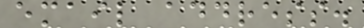email address.
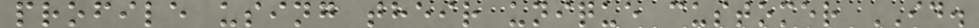profile using their unique customer ID.
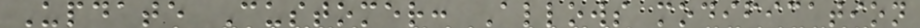Update Customer: Allows modification
